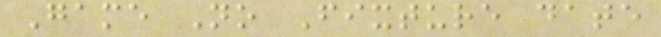Game No Fixture date
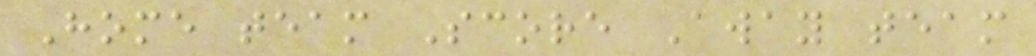Home team Score Away team
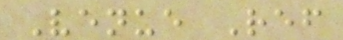Venue Ref
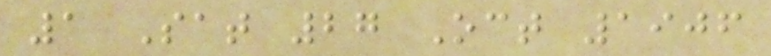1 Sat 27 Oct 1906
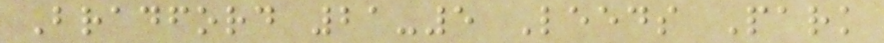Bradford 21-5 Leeds Park
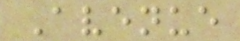Avenue
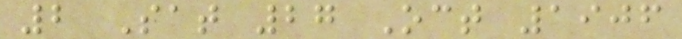2 Sat 27 Oct 1906
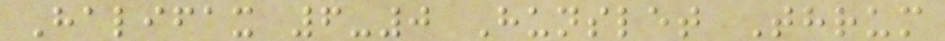Halifax 6-0 Hunslet Thrum
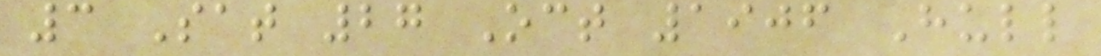3 Sat 27 Oct 1906 Hull
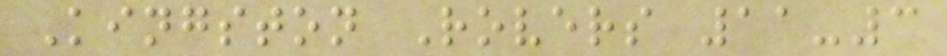Kingston Rovers 11-3
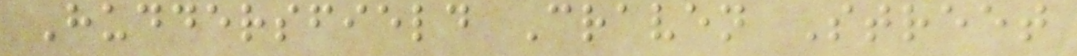Huddersfield Craven Street
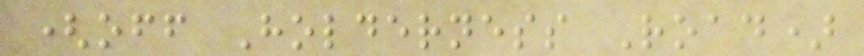(off Holderness Road)
